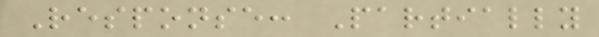Response: Partially
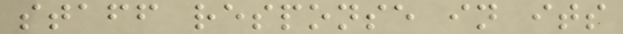staff response in its
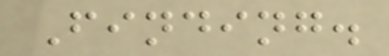Finding.
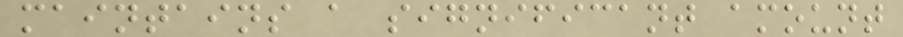maintains a significant amount
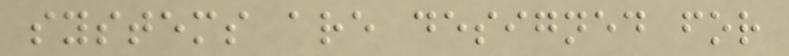systems are designed for
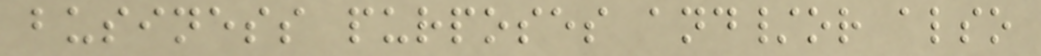business purposes and/or also
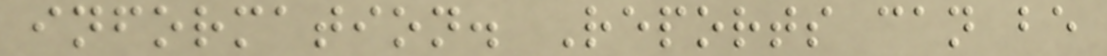information. Reports can be
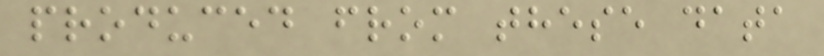produced from these data
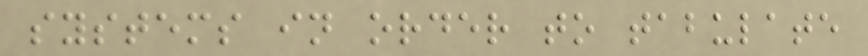systems in order to tabulate
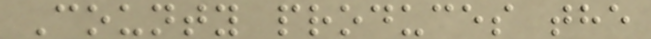County produces the
